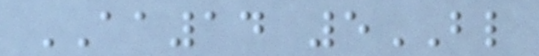AA14 5BL
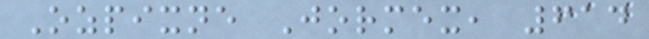Ozpixne Jormex, 614
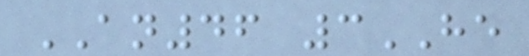AN46 3HE
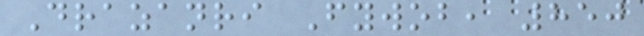Drazanri Fywob, 850
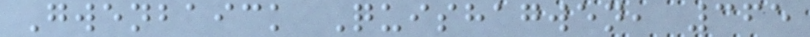Gwenbaick Quishagwen, 365
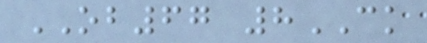OB67 8CK
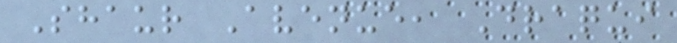Shaur Avenue, Draqui
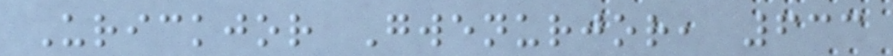Urickjor Gwenurjor, 633
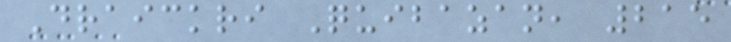Draickri Quibazan, 215
